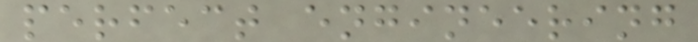perfect engineering
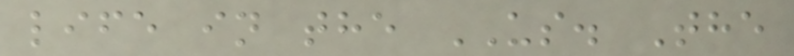life in the US. The
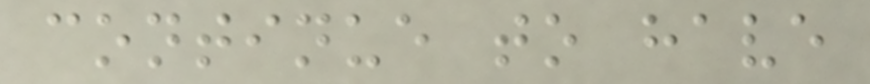continue to have
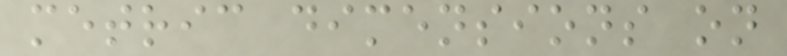metric dimensions on
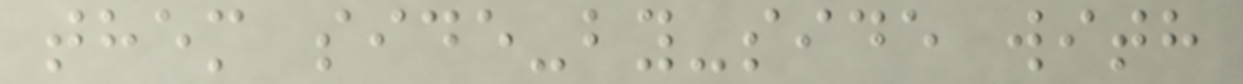them side-by-side with
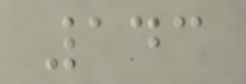143
